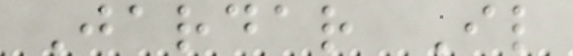Jardar Il
